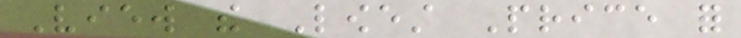View the Lowest Price for
